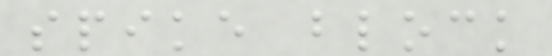spike block
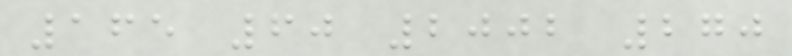165 60 2002 270
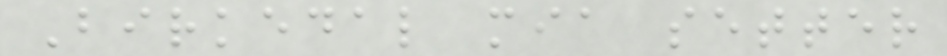Birkedal mia setter
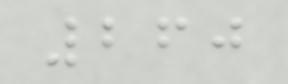260
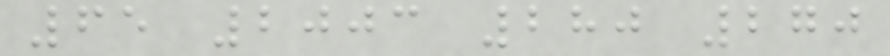65 2003 280 270
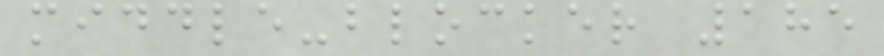middle-blocker 185
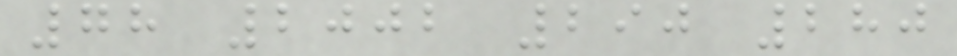78 2002 290 280
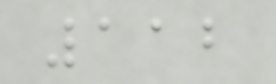112
